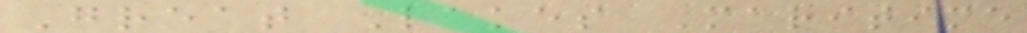Great Lakes Maritime
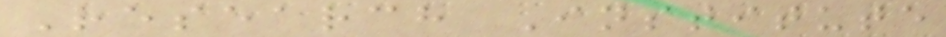Research Institute
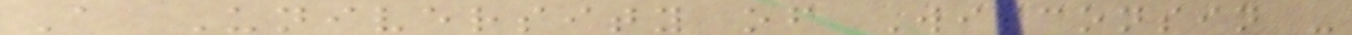A University of Wisconsin -
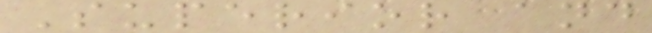Superior and
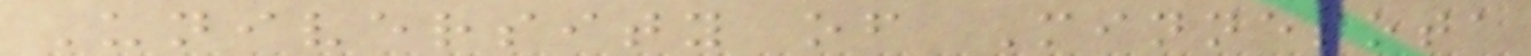University of Minnesota
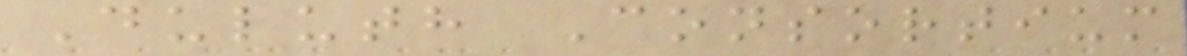Duluth Consortium
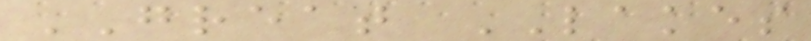GREAT LAKES
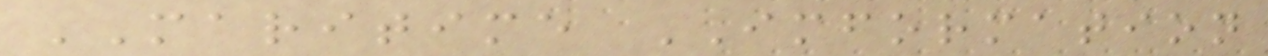MARITIME IMFORMATION
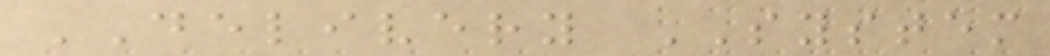DELIVERY SYSTEM
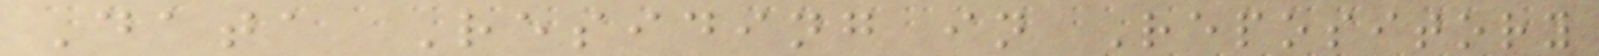Data Residing in Repository
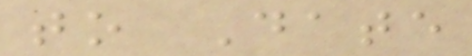to Date
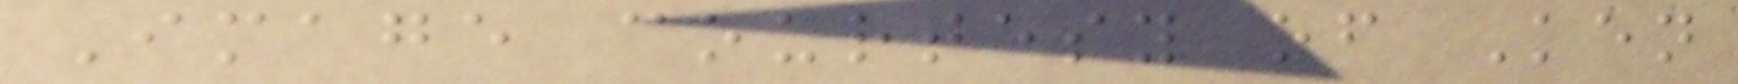Image courtesy of Ken
